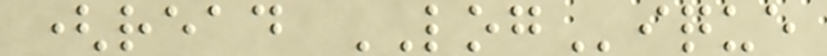(read LOGique
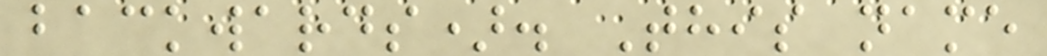backwards). This name
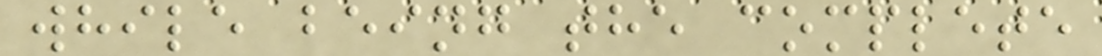while being the complete
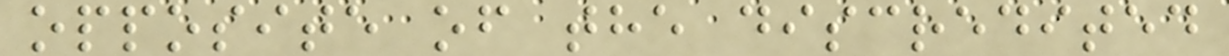opposite of the discredited
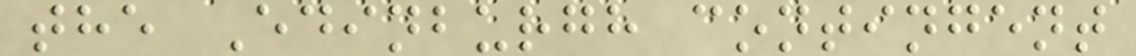the Edinburgh contingent
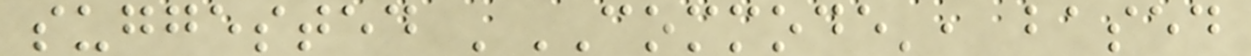suggested 'COMMODE', based
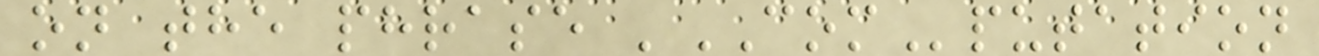on the phrase 'COMputation
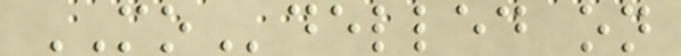MOdelled on
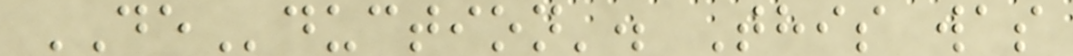DEduction'. This was
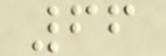66
